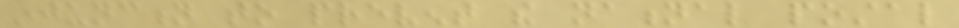injunction to prevent the national postal
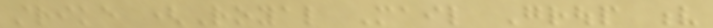strike (Royal Mail Group v
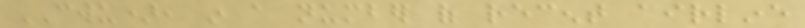CWU), in a number of recent airline
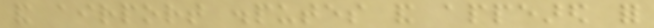and airport disputes and appeared for
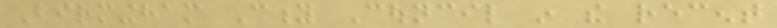Birmingham City Council in the recent
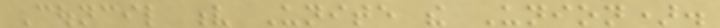Council v Unite the Union).
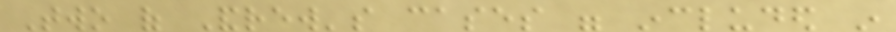Two of Andrew's cases were included in
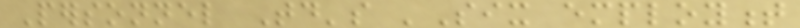Personnel Today's 'Six employment
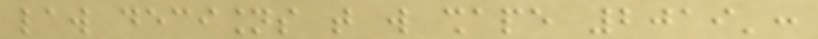law decisions that will shape 2019':
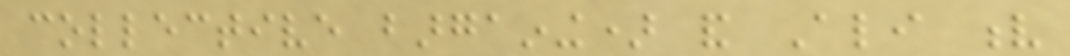collective bargaining) and Ali v
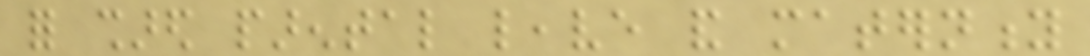for shared parental leave and maternity
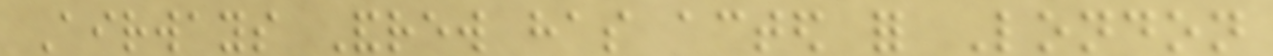Airways Andrew has acted for London
